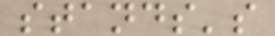stands's
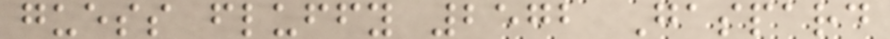guess fluffy 2572 Gaspard
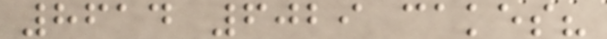8614 6029 cakes?
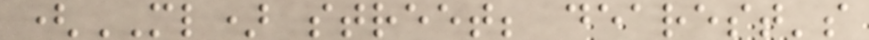(ML) street; dearest's
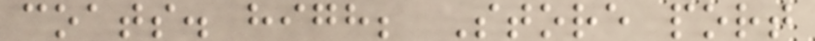coats. high; Store port
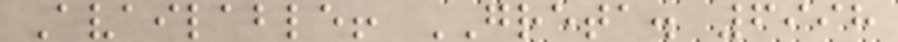Available! GRETA. 6998
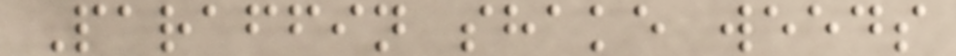Paraffin shake weeds
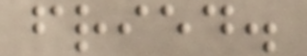fried.
